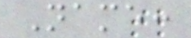Name:
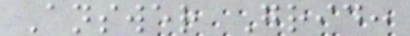Answer Grid:
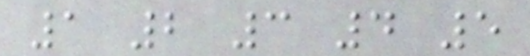1 2 3 4 5
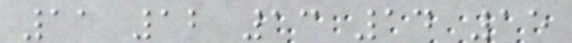11 12 13 14 15
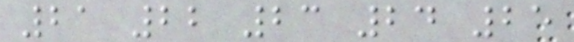21 22 23 24 25
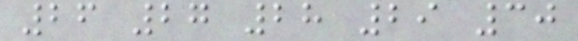26 27 28 29 30
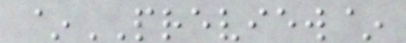~PREVIEW~
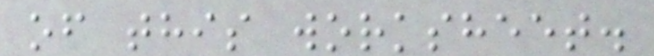of this worksheet.
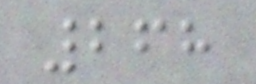268
